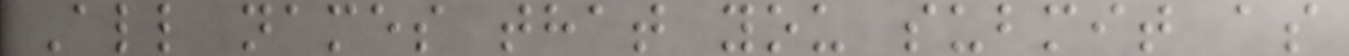All names that you submit as
